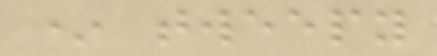* tweepy
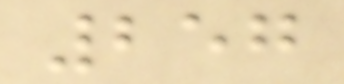257
